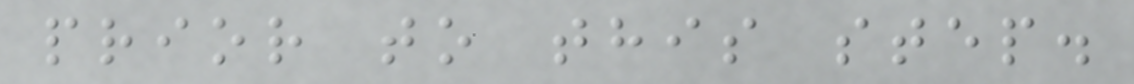prior to this step.
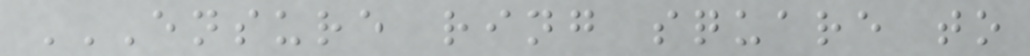ENSURE RING SQUARE TO
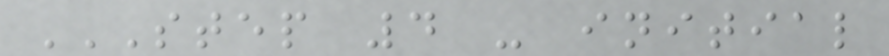STEP 4 - INITIAL
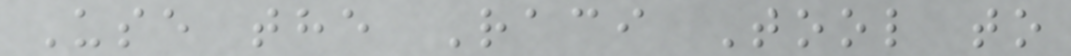Use the Raci Tool to
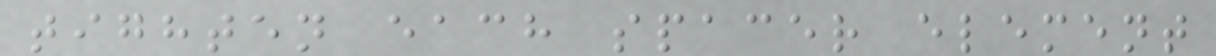tighten each spacer element
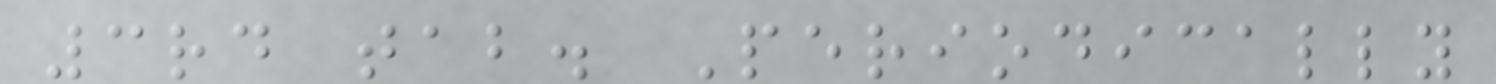3rd tab. Periodically
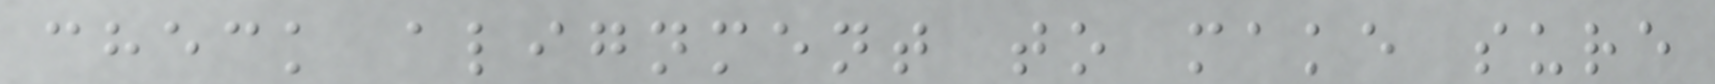check alignment to make sure
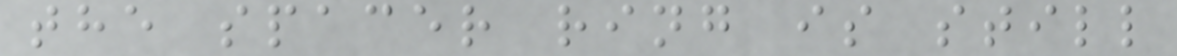the spacer ring is still
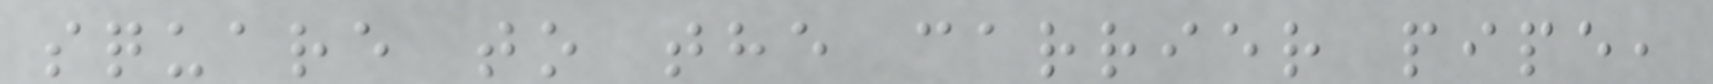square to the carrier pipe,
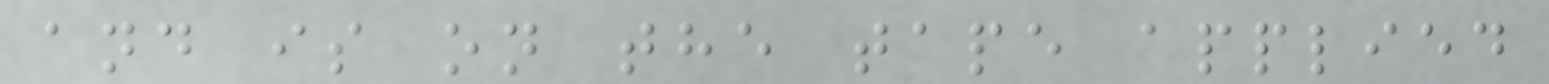and is on the tape applied
